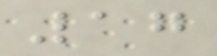17
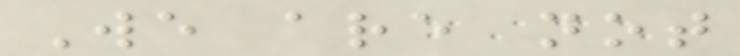We are not
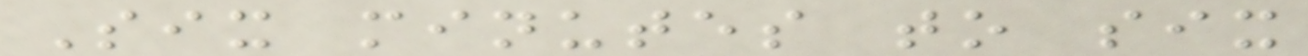Six minutes to six
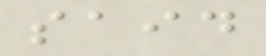said
